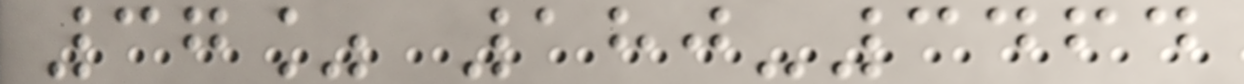37% 180-3464
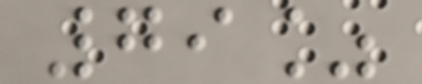79%
